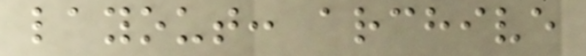layout: archive
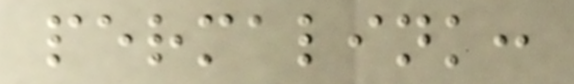permalink:
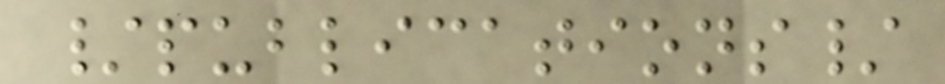/publications/
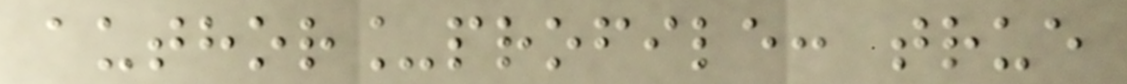author_profile: true
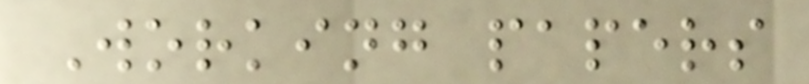Working papers
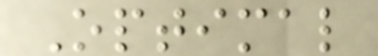Optimal
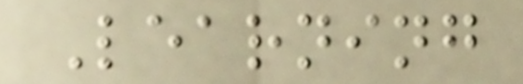Learning
